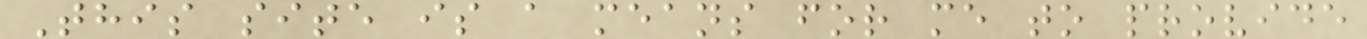This site is a means for me to provide
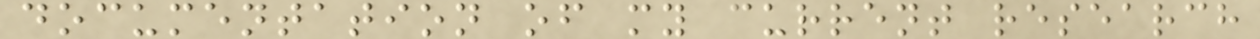documentation of my current research
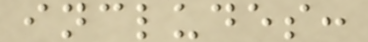includes:
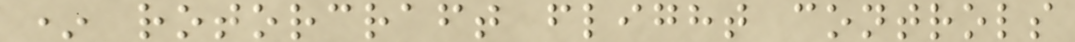* rotorcraft flight controls
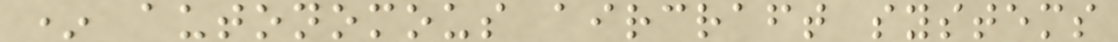* autonomous aircraft systems
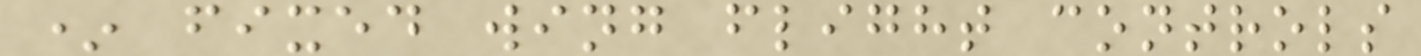* fixed wing flight controls
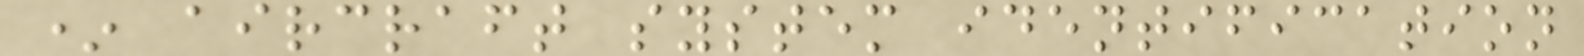* aircraft system identification
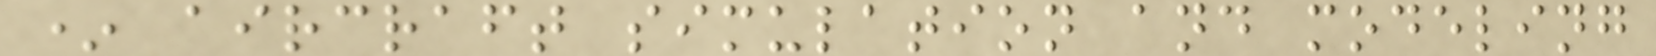* aircraft simulation and modeling
